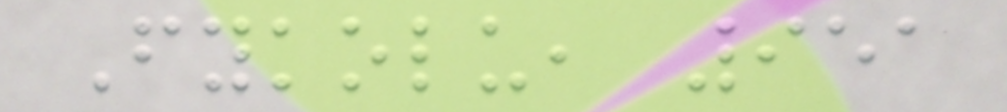Fykolu, 951
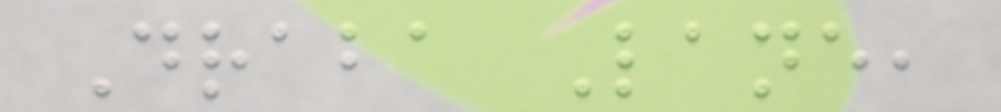Draba Lane,
